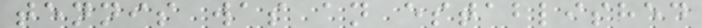tennis was an established
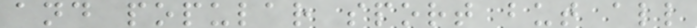and popular sport but all
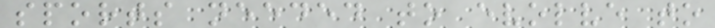sports needed to evolve to
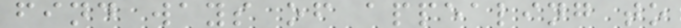find ways of appealing to
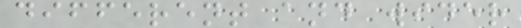different and wider
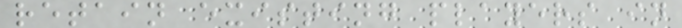retain existing players in
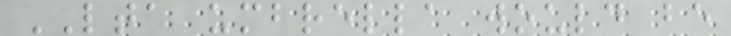LTA umbrella would be
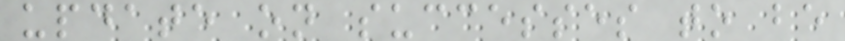update on successes to be
